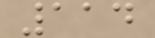114
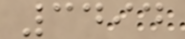3494
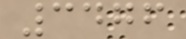3476
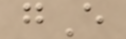gE
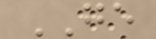GE
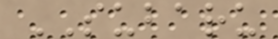SUBARU
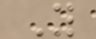Y
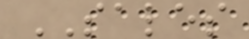SALES
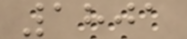1801
